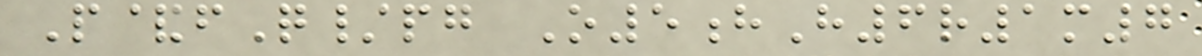P&fQ/pg O5hH6r1m7
